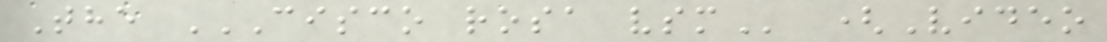The CISCO ROSA VSM (Video
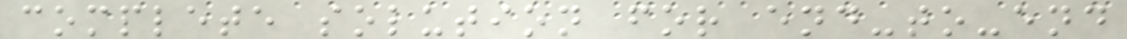complete solution for end-to-end
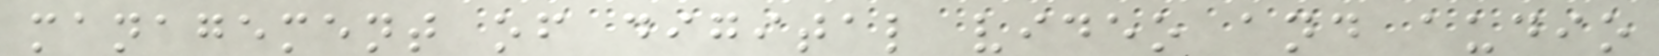management of digital video and audio
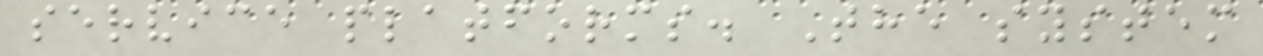service platforms. The system
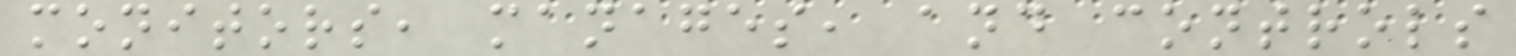monitors, manages, and controls
